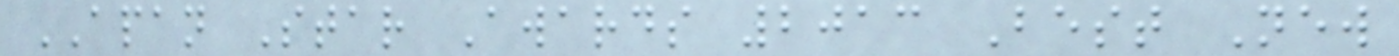APAN Star Awards 2013 Best New
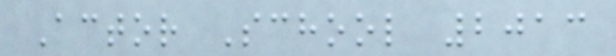Actor School 2013
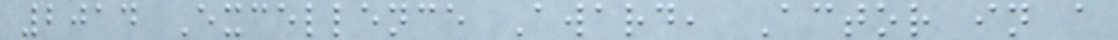2014 Excellence Award, Actor in a
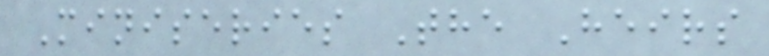Miniseries The Heirs
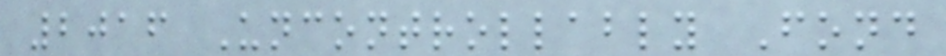2016 Uncontrollably Fond
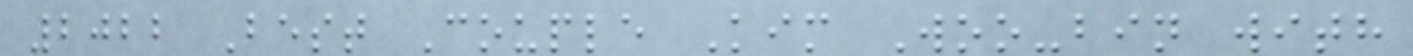2022 Best Couple Kim Woo-bin with
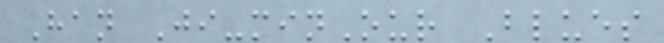Han Ji-minOur Blues
